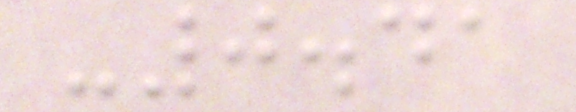-0.41
